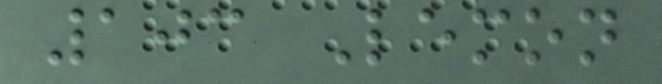103 Lemon
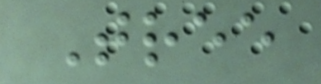Tree
